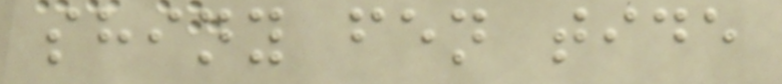shiny fen tide
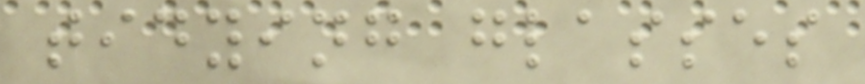tidying glasses
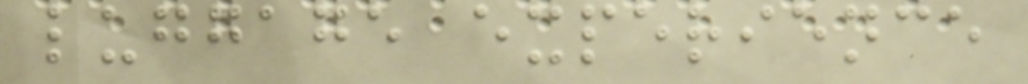luggage experience
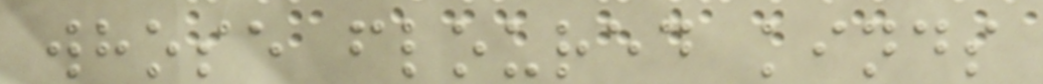whose floured kinds
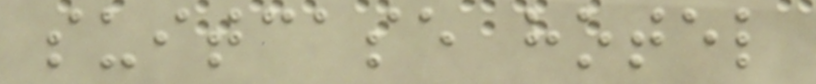suitcase hotel
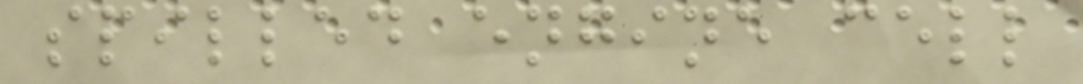spilled engine cell
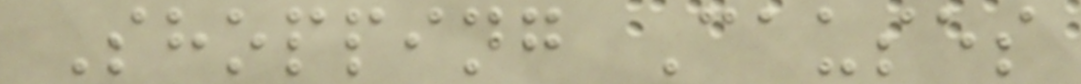Shopping Causes
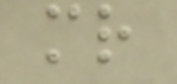mr
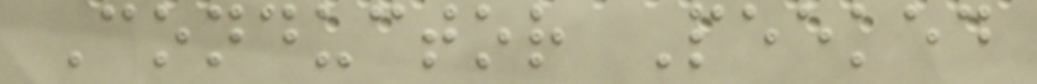Conductor Peeked
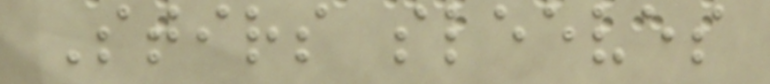Stirs sleeves
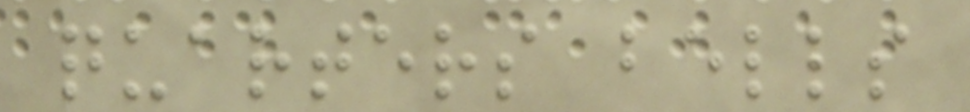quarters bells
